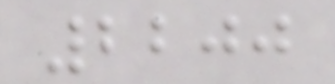2200
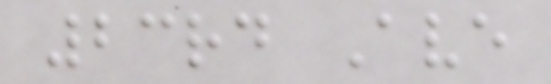23rd Ave
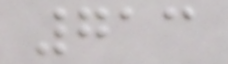713
